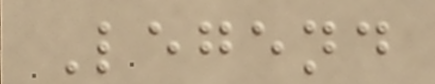Legend
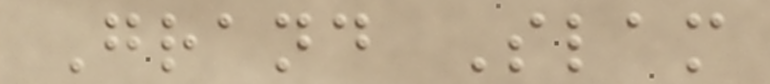Grand Slam
